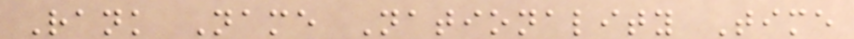Rank Name Nationality Time
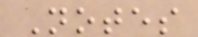Notes
